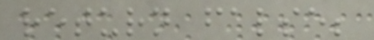return false;
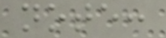note:
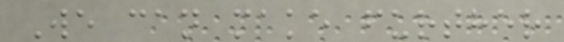We can make further
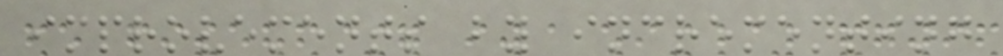improvements by incrementing
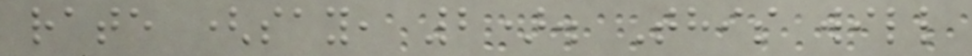rate (say, 2). This will
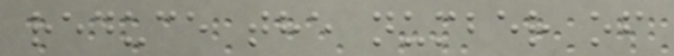reduce the number of
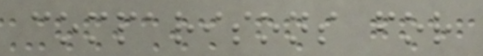comparisons for
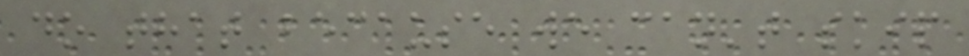do that because we can't skip
